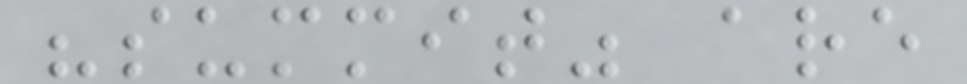"summit" are
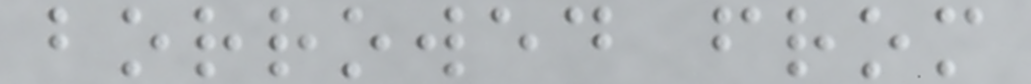borrowed from
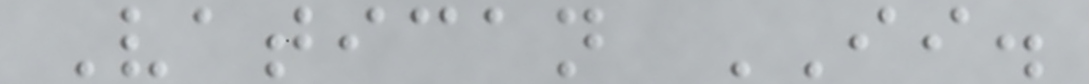Vatican II.
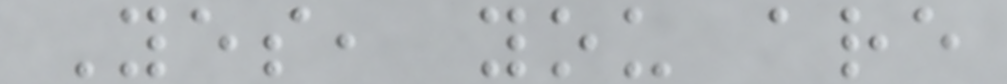Yes, you are
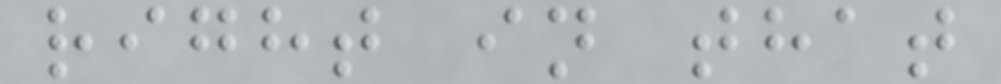right in that
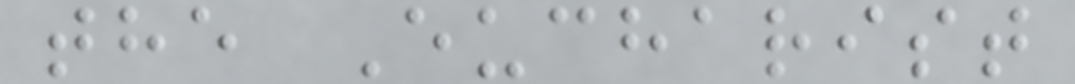the Eucharist
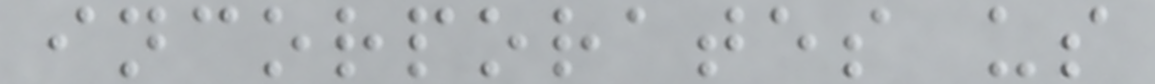incorporates us
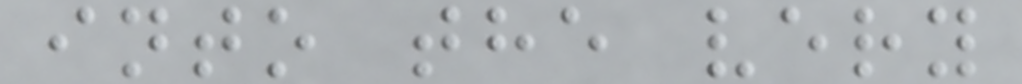into the very
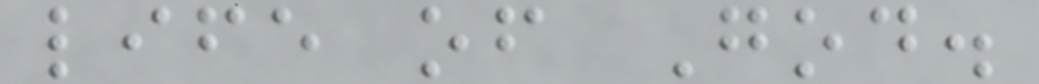life of God.
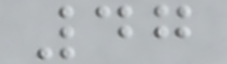47
